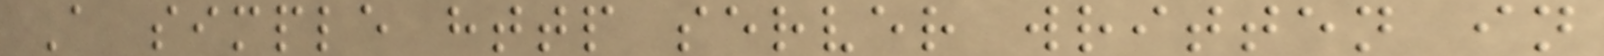A simple http server written in
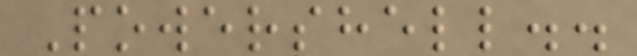Powershell..
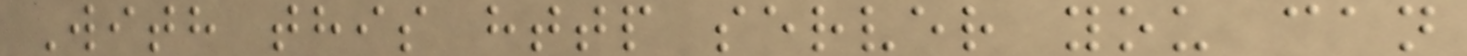With this http server you can
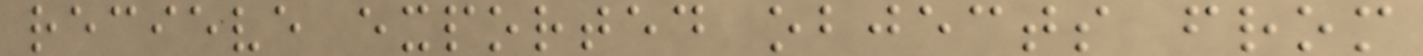recieve exported objects from
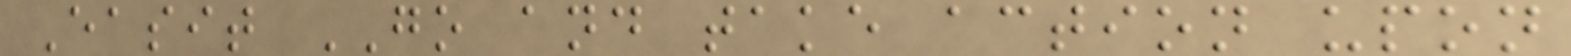Easit GO and take action upon
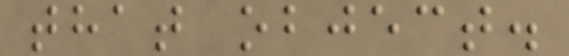that object.
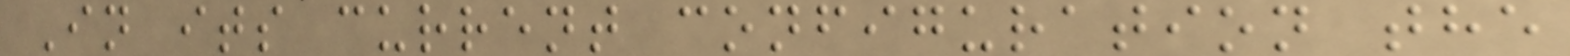In its current configuration the
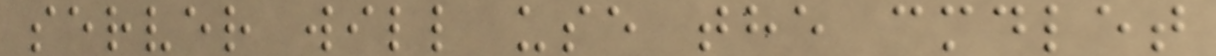server will use the cmdlet
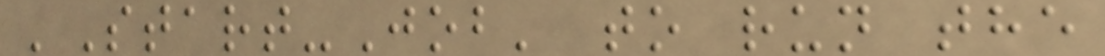'Start-Job' to run the
